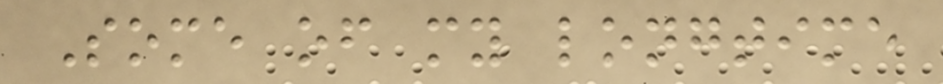Some of my longtime
